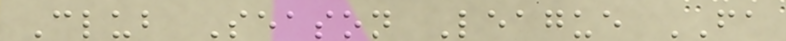Club Season League FA
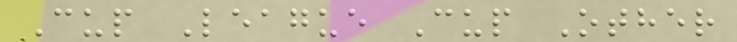Cup League Cup Other
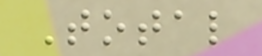Total
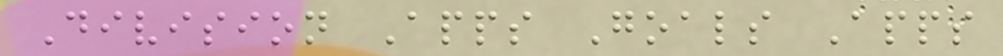Division Apps Goals Apps
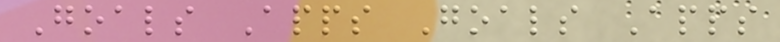Goals Apps Goals Apps
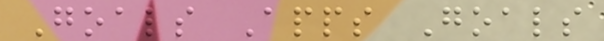Goals Apps Goals
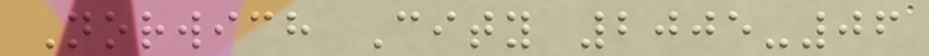Norwich City 2005-06
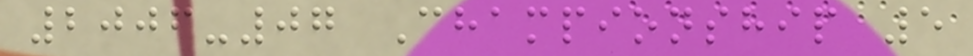2006-07 Championship 5
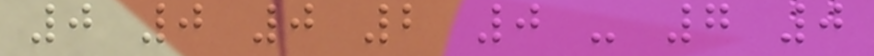0 0 0 2 0 - 7 0
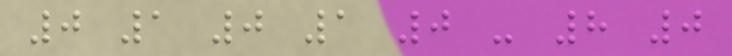0 1 0 1 0 - 8 0
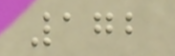172
